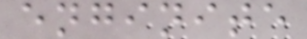enginite
